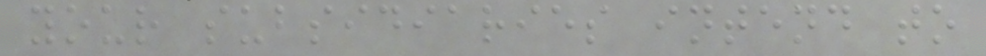your subsidiaries intend to
